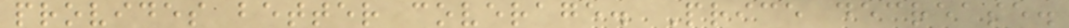provides better coverage. Price decrease.
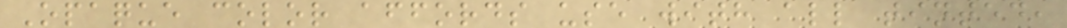Opaque color affords use with all tinted,
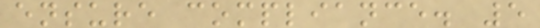ensure compliance. 5
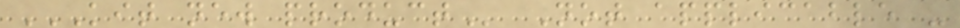KIT NEW PRODUCT Not applicable -
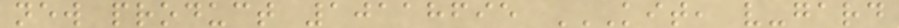new product 10118695 KIT, V-GARD
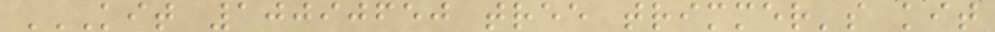KIT 10090650 TREE TRIMMER'S KIT
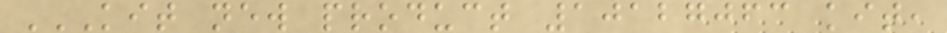KIT NEW PRODUCT 10127063 KIT,
